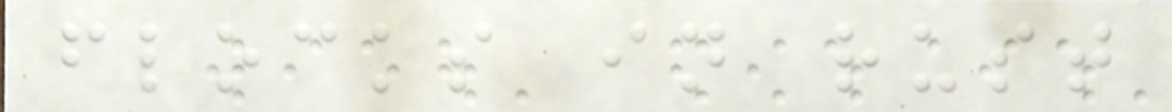flocks in rust
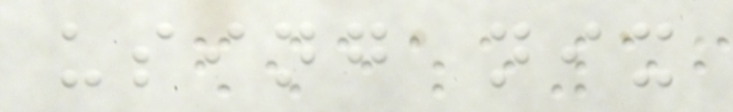using nix
